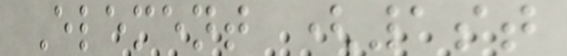Element (1st
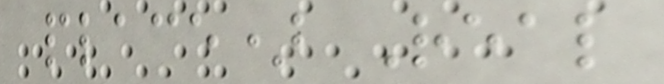place) Real
